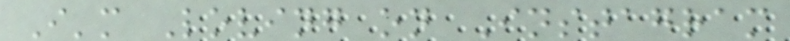I'm Loving on Instagram
